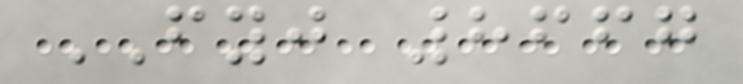FYJ 8667
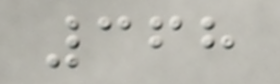368
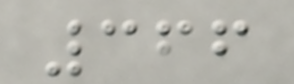366
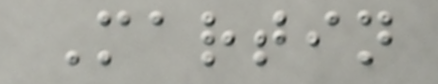Martin
